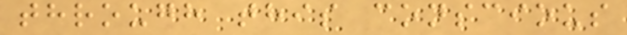through this conscious
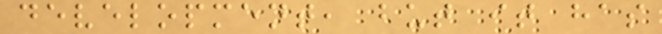development, but it has
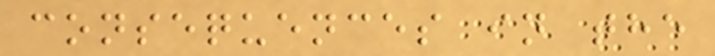consequences in the
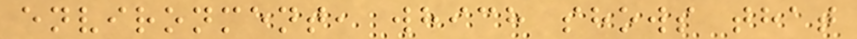environment, which shows that
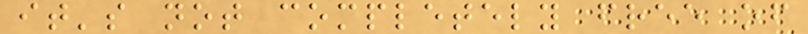it's not completely free of
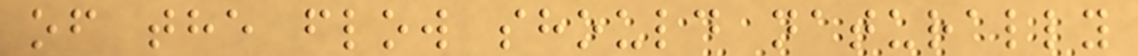of the flow should naturally
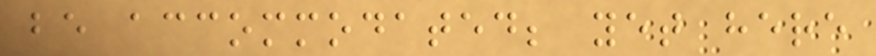be accommodated; yet here
